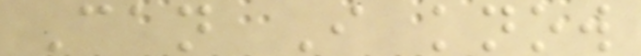Can I know
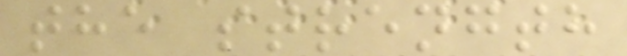the strength
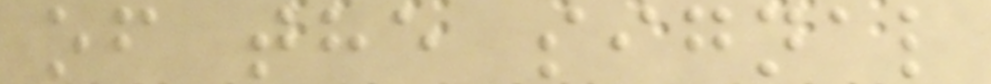of the signal
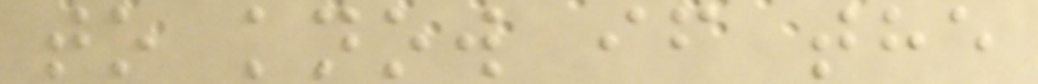to know if the
